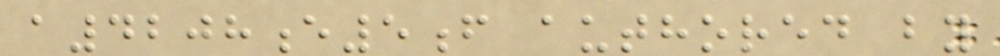a4208e5f authored by
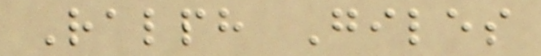Ralph Giles
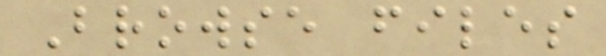Browse files
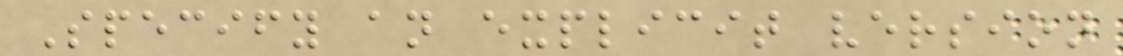Specify an explicit version
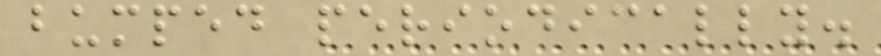bumped periodically.
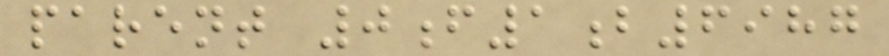parent 0f1b6987
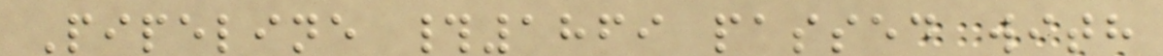Pipeline #1869 passed with
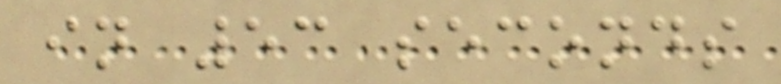in 53 seconds
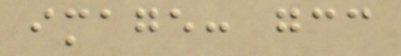image: gcc
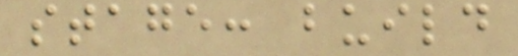stage: build
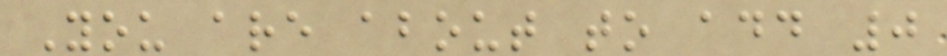You are about to add 0
